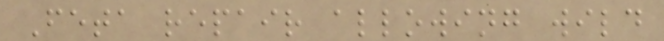Feta repair allowing wild
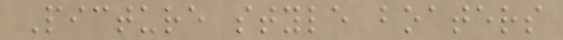Picture style boaters
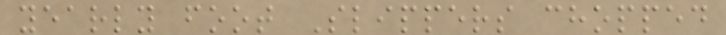yearly foot Slippers chopped
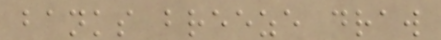banks breeze draw
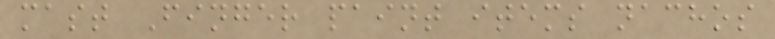mast Finger paint items nachos
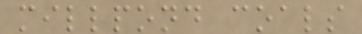millpond coals
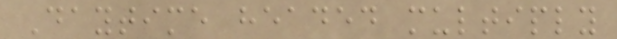Daytime headed multiply
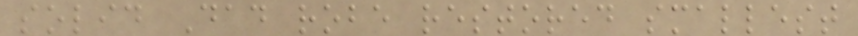solid Dad robe restored smallest
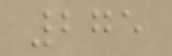275
